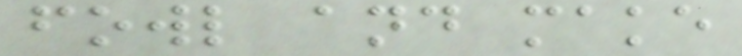fowl and make
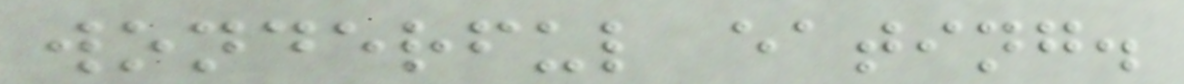wonderful eating.
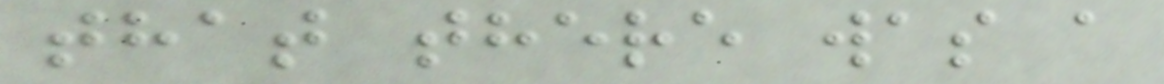that there was a
